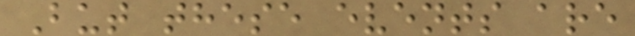But these events are
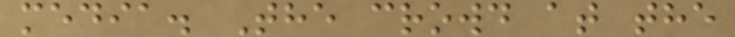media. The crowd at the
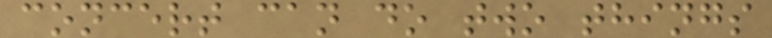concert can do two things
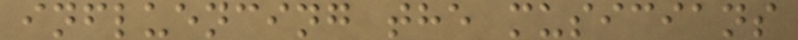influencing the musicians
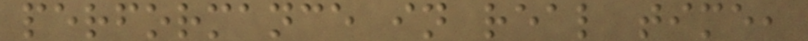performance in real time,
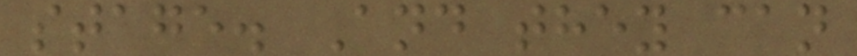stage. And they can
